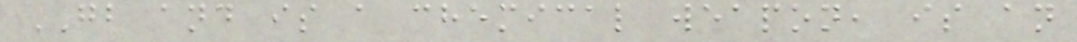GB and is a chemical weapon, is an
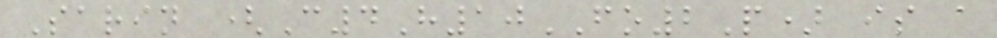Sarin (C4H10FO2P) is a
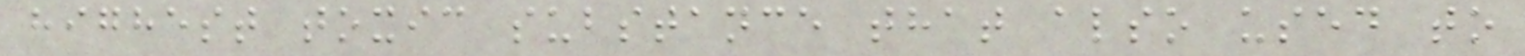highest toxic substance that also used to
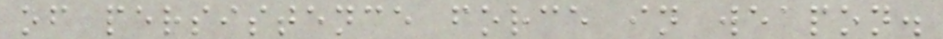of persistence force in weapon.
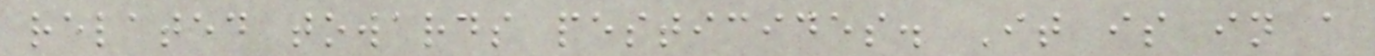related towards pesticides. It is in a
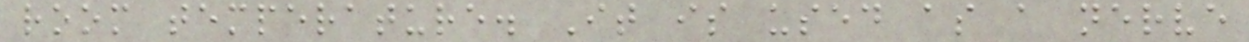room temperature. It is used as a nerve
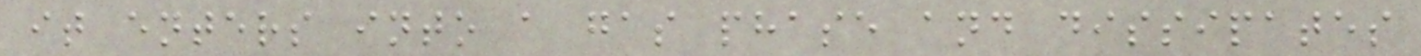it enters into a gas phase and dissipates
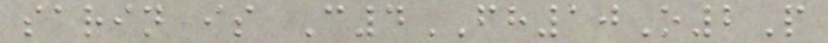sarin is C4FH10O2P
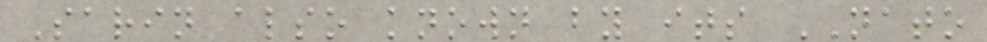Sarin also known by its NATO
